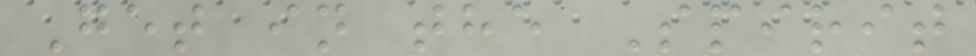Get in the Spirit
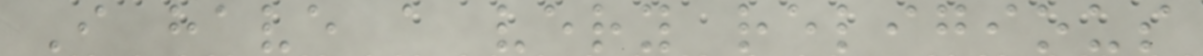I have a very religious
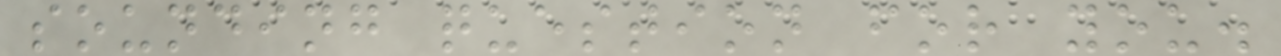sounding question for you.
